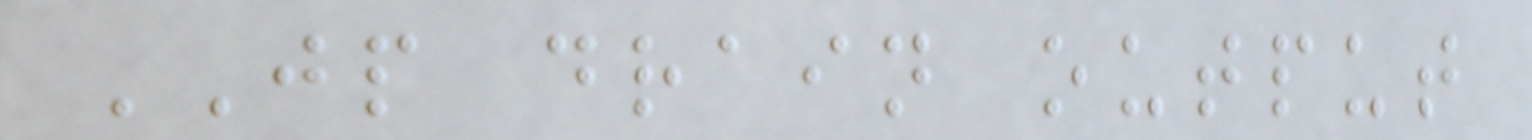JP drain output
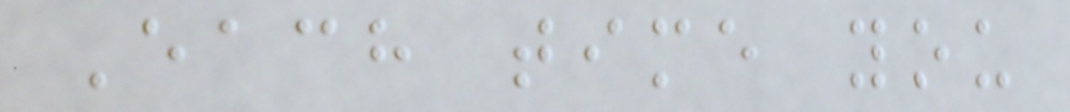Each time you
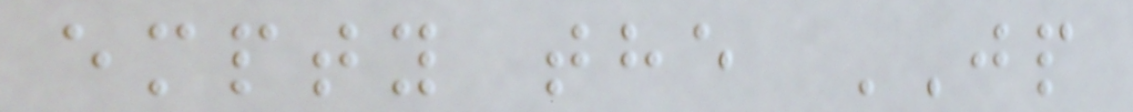empty the JP
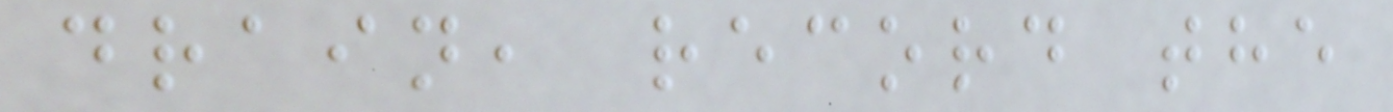drain, record the
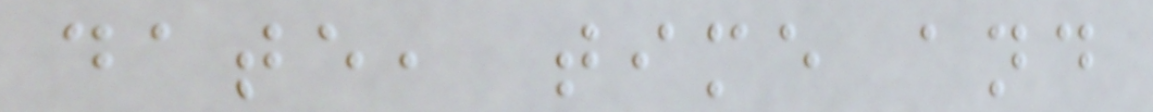date, time and
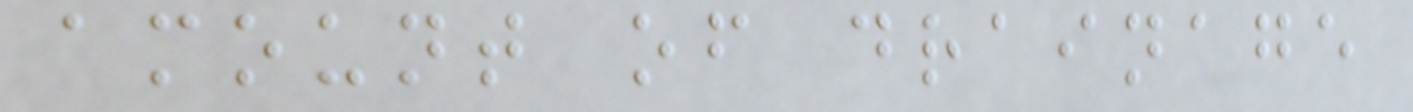amount of drainage
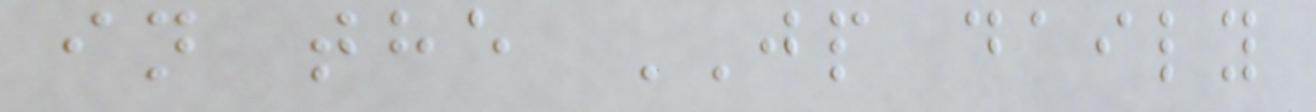in the JP daily
